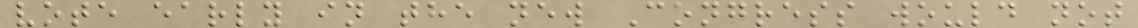vote early in the new Congress would not
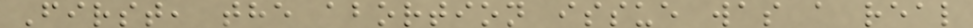First, the abortion issue was a real
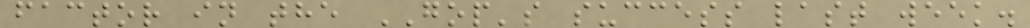factor in the GOP's success last week.
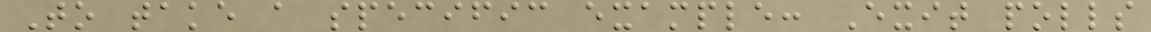To take a specific example: Exit polls
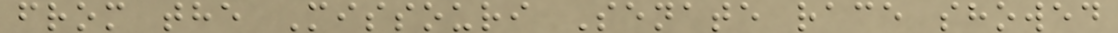from the Missouri Senate race showed
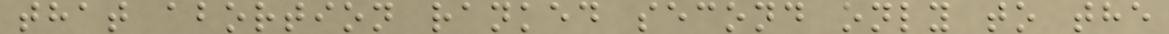that abortion ranked second only to the
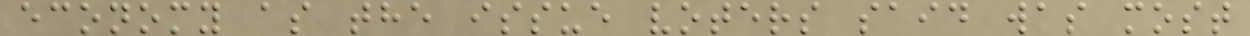economy as the issue voters said was most
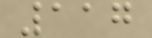117
